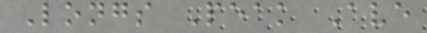Longs Peak Ave
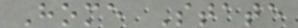Home State
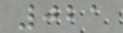021
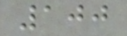100
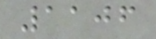1106
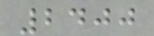2400
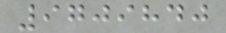9709840
